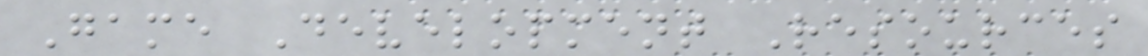Game Development Resources
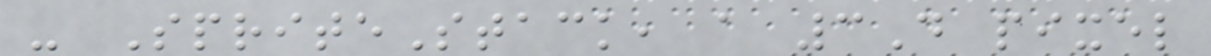- SpriteStack, a 3D pixel
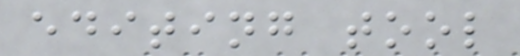editing tool
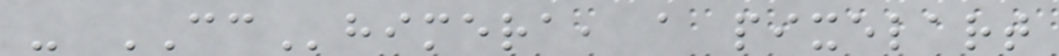- CChimera, a pixelart
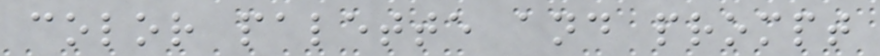color palette and prompt
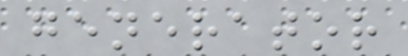generator
